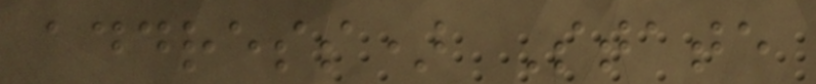address) State
